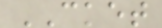CKET
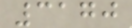3170
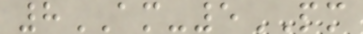8AM-5PM
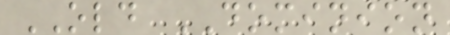OLD DOMINION
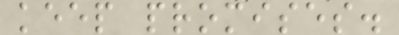keep promises.
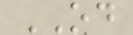OD
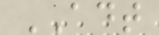ADT
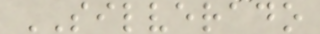SILVERADO
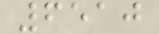6510
